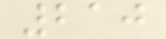210
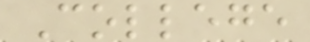College
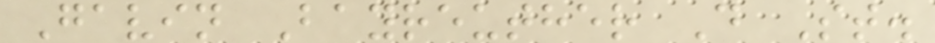Gavin Bayreuther D St.
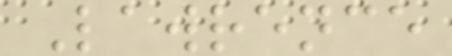Lawrence
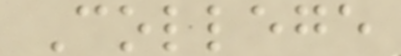College
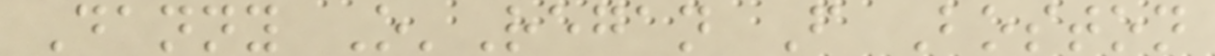Danny O'Regan F Boston
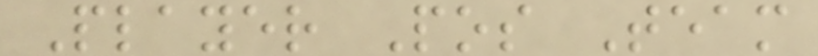Player Pos Team
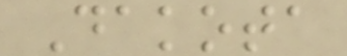Dakota
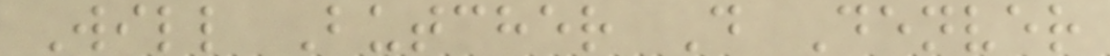Will Butcher D Denver
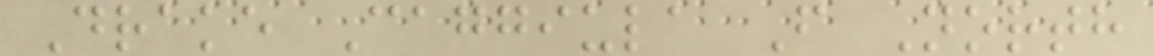Drake Caggiula F North
